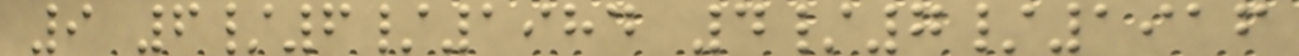9 6/6/1984 4/7/1916
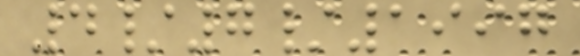4/7/1997
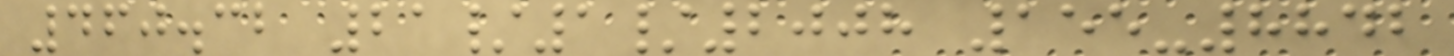460.32 21/1/2008 155-8842
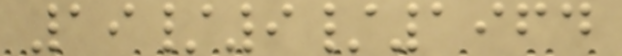19/9/1964
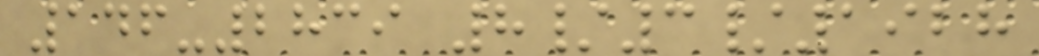146-2839 8/3/1928
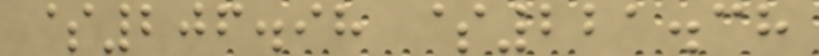$206.98 $221.38
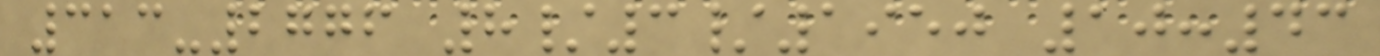313-2776 8/3/1950 10:43
